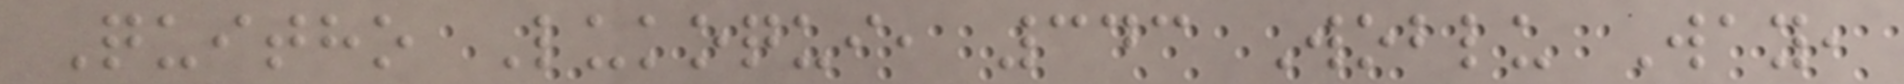Quitho Lukoqui, 343 Woblu Way,
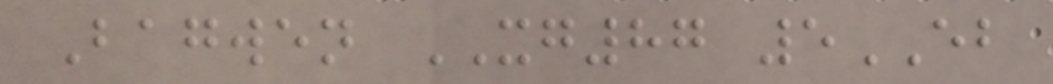Bagwen XG87 5EB
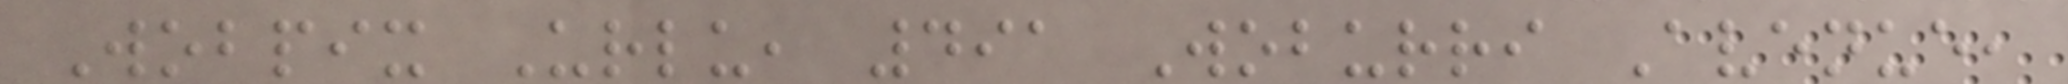Wobpix Urlu, 491 Woburri Avenue,
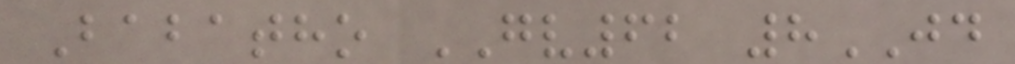Babatho GV62 8JD
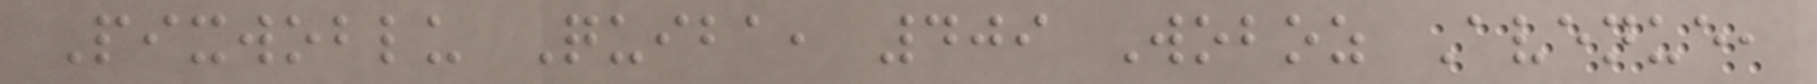Pixwoblu Quiba, 409 Woboz Avenue,
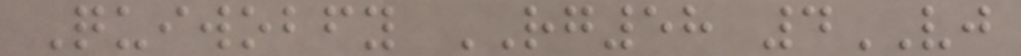Quiwobfy RG58 4VJ
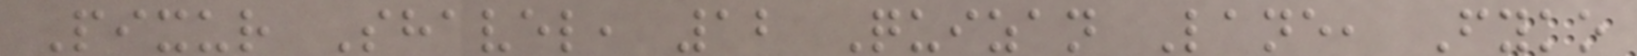Pixur Shavel, 12 Quizan Lane, Fyko
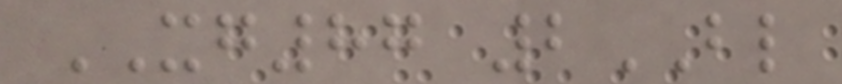XG87 2BL
